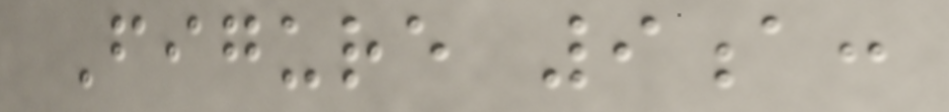Figure 9a:
